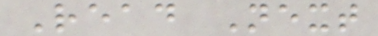Read Next
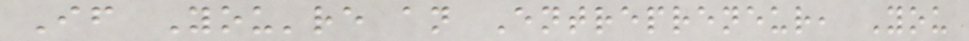If You're an Entrepreneur, You
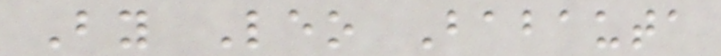By Leo Babauta
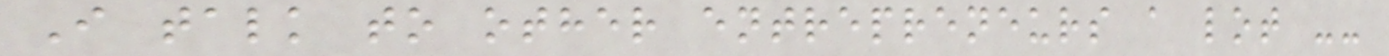I talk to other entrepreneurs a lot --
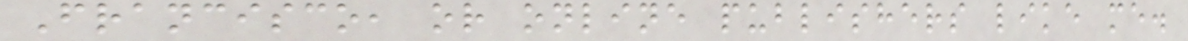Francisco, or online publishers like me.
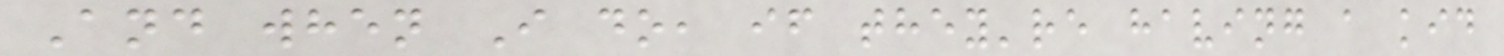And when I do, if they're having a kid
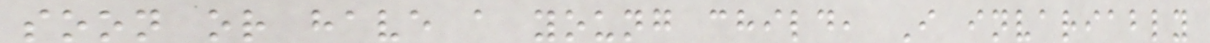soon or have a young child, I invariably
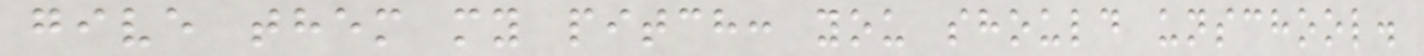give them my pitch: you should unschool.
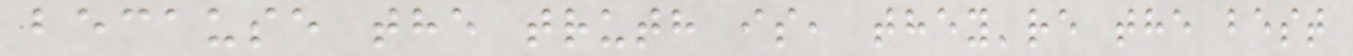because the truth is, they're the best
